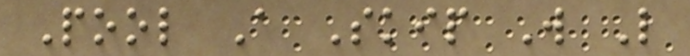Pool A Skip W L
